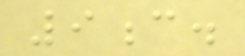9c.
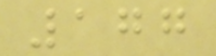177
